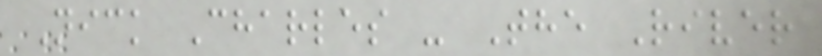Nick Charles - The River
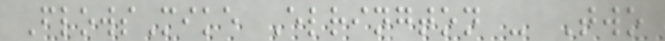FlowsMike Elrington - Two
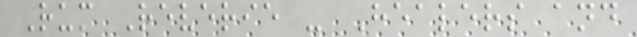Rum Reverie - Healers and
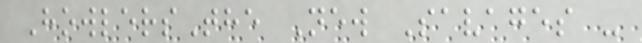HowlersThe New Savages -
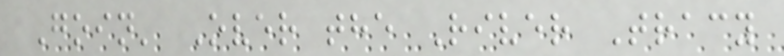Goin' Over the River Tracy
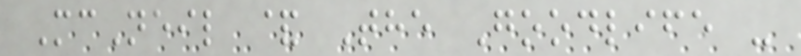McNeil & The Goodlife -
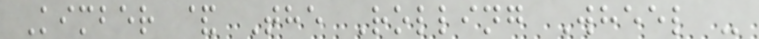Kimber & The Rolling Wheel -
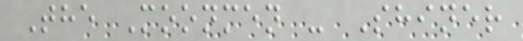The Moonmen - Shiner
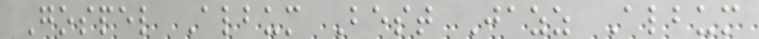Gospel Album Best Jazz Album
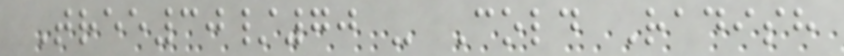Tree30/70 - Cold Radish
